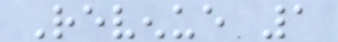Revenue 1
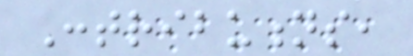Contributions,
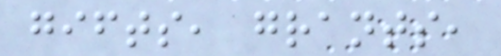gifts, grants,
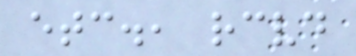etc., received
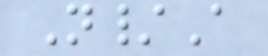N/A
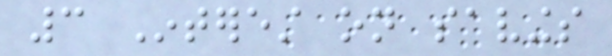3 Interest on savings
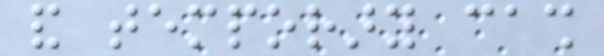and temporary cash
